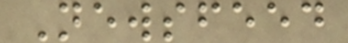Newsfeed
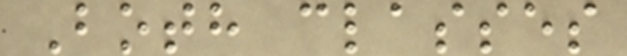Both classes
